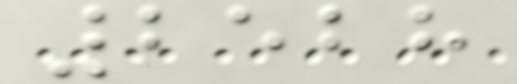2528
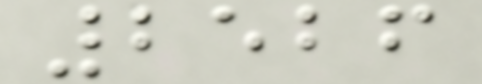2526
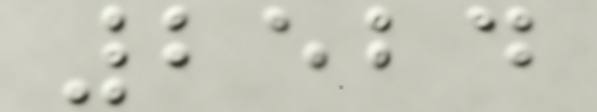2524
